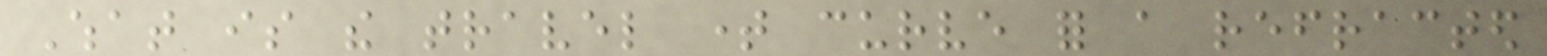What is the travel time curve for a refracted
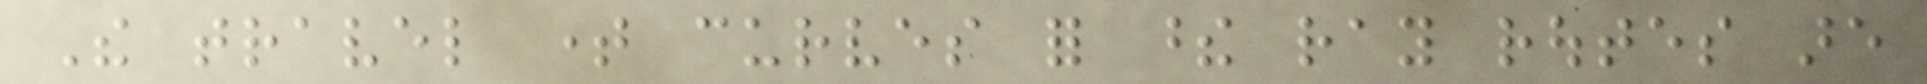The travel time curves for these ray routes are
